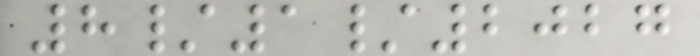8/1/2027
